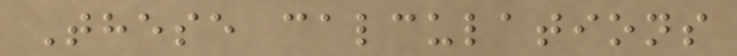These calculations
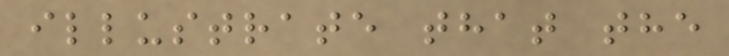illustrate that the
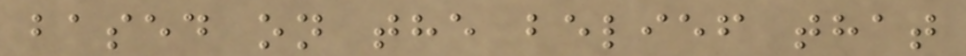based on the belief that
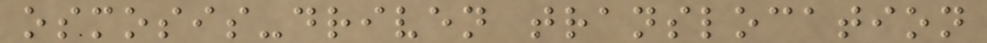osmosis-driven translocation
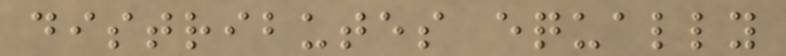distributes equally
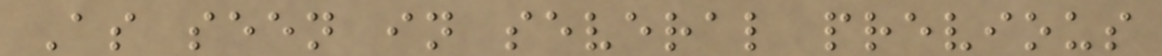As seen in several previous
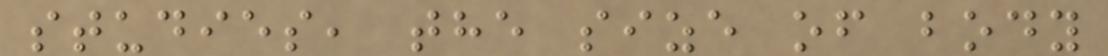studies, the size of body
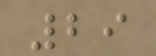29
